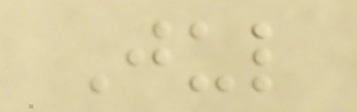Jul
